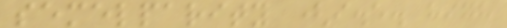semelparity (i.e. high
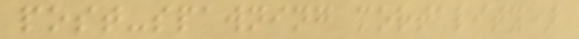post-spawning mortality)
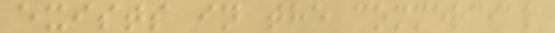exists in the commercial
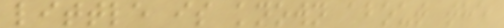little is known about the
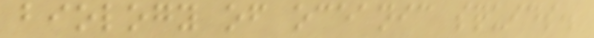biology of oceanic squids.
